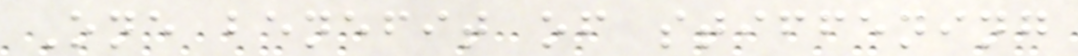One benefit of stiffening
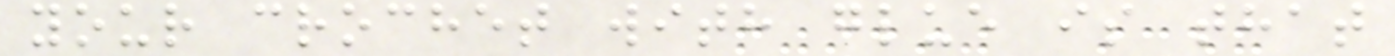your crochet with glue is that
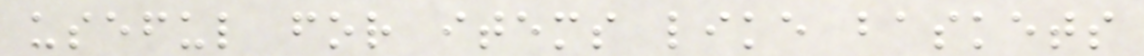useful for items like baskets
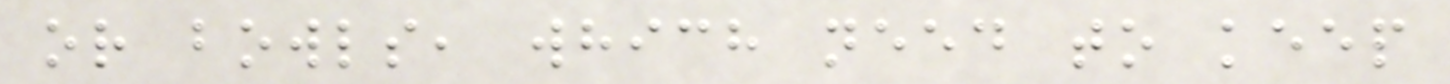or bowls, which need to keep
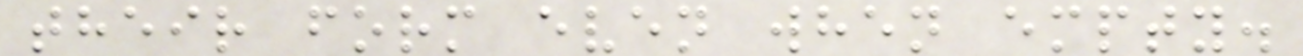their form even when empty.
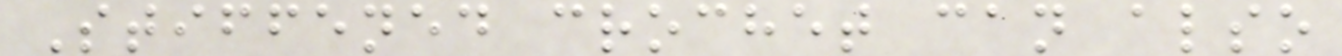Stiffened crochet can also
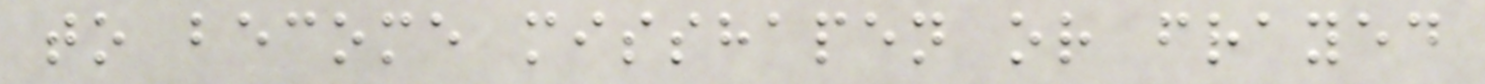to become misshapen or frayed
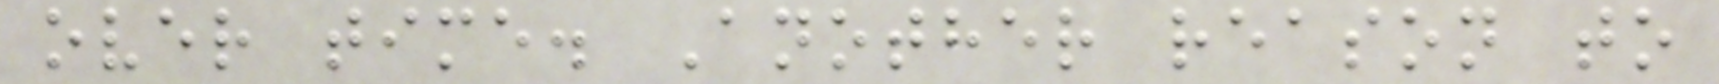over time. Another reason to
